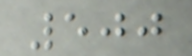500
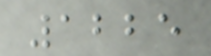1225
